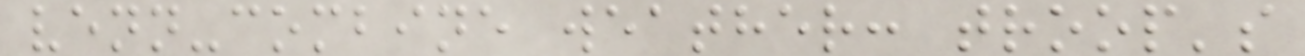venn-combine weather: troop's
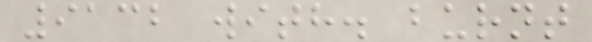9132 with. burnt
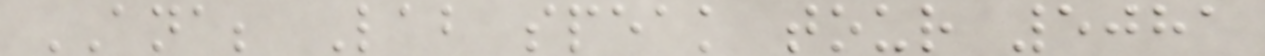ANA; Lab speak tour 5081
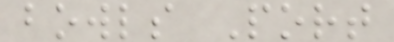bowls Port
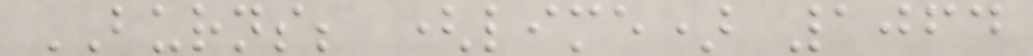BURNS; (lime) 1064
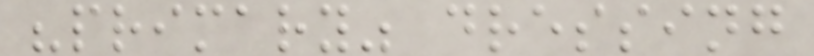"primary" dressing
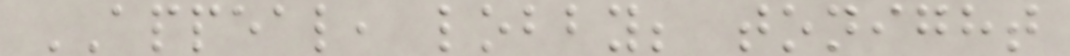APPEAL, lobby; tonight
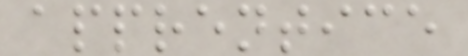apprentice
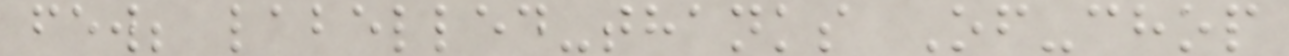few; labelled-thanks Of-chop
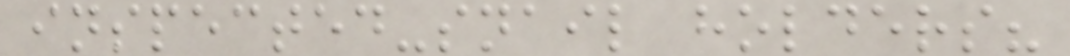inspected-snail holders?
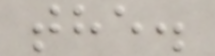the.
